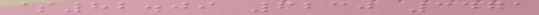$82.09 6230 3471
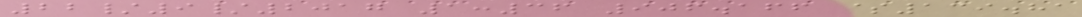22/9/2017 1:36 906.166 $139.81
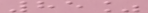85%
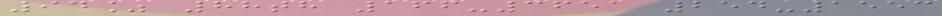94% 88th 166-3651 254-1553
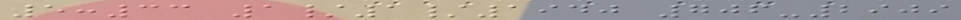5:33 1/1/1940 706-2909
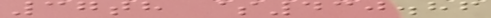37th $430.86
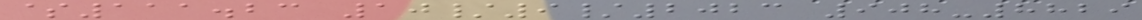$111.23 10/9/2023 908-8829
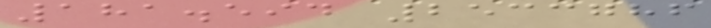181.594 2533786
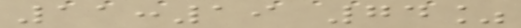11:19 74%
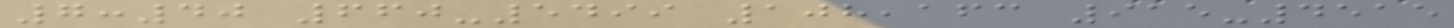7:40 660-5499 108,163 915-4515
